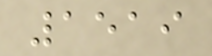1519
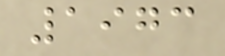1973
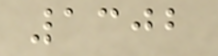1302
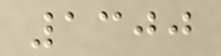1300
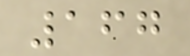167
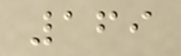169
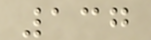137
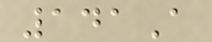141A
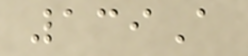139A
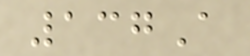137A
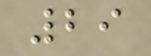29
